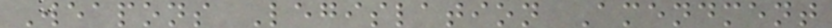Weapons Legislation Amendment
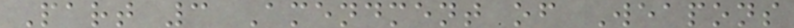Part 3 Amendment of Weapons
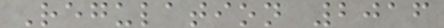Regulation 2016
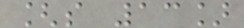[s 13]
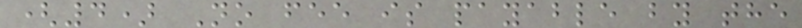(4) No fee is payable by the
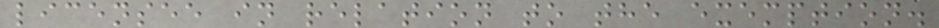licensee in relation to the exemption.
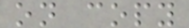on copy
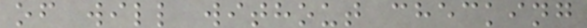of will without checking
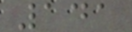141
